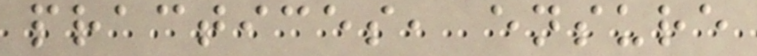practices, ensure
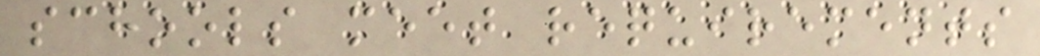schools meet requirements
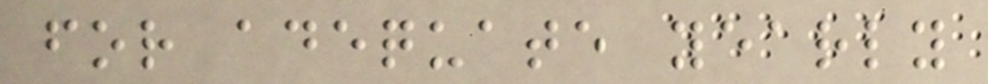for adequate yearly
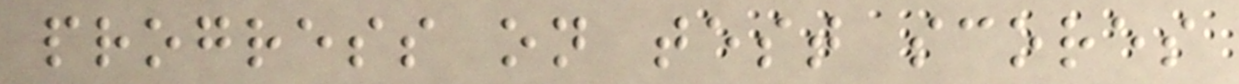progress on test scores
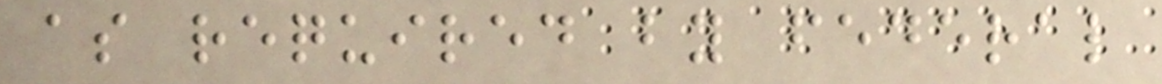as required by federal
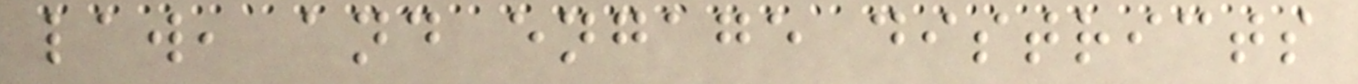law, and engage districts
